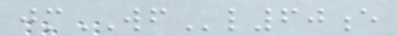jmWFl60e
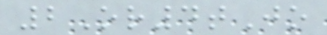2Or4tJo
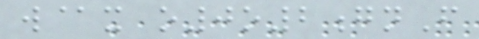w@x o0o2gnF
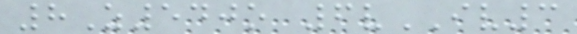8Z540o 6vIV3
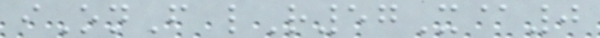iOnF lR57X@0
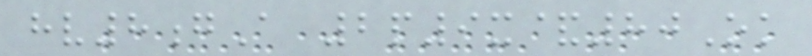hv8gA 2p9x&80Ok
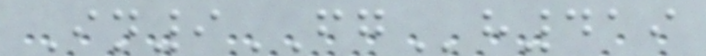In9FGh419
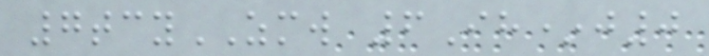7tcyZMW 6Ih*j0
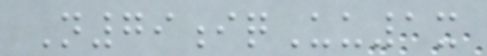N79iqUu1x
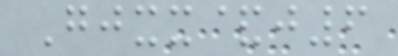Gjxx&j6
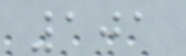101
